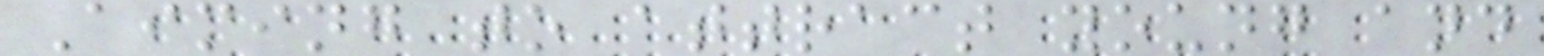Aiming to attract young and
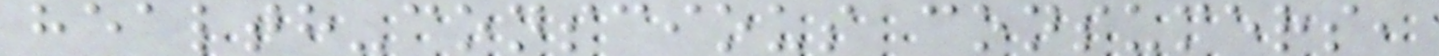health-conscious consumers,
